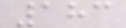183
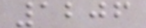1206
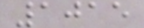1015
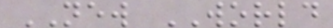NEW WORLD
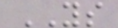YS
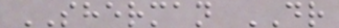SHERMAN DR
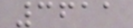3611
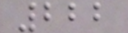222
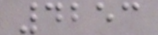4253
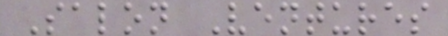Salon Ventures
